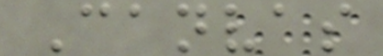Canvas
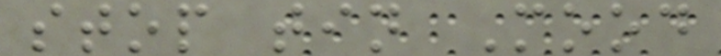stop tin Mood
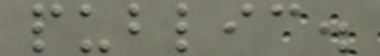public.
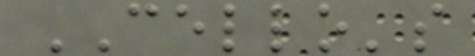CELLO's
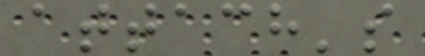attach's
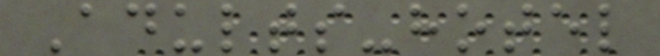Adults-hotel
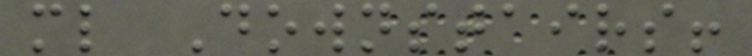ml Downstairs!
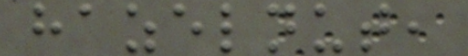hazelnut,
